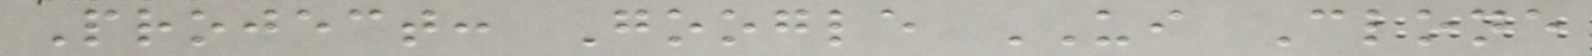Project: Google UI Clone
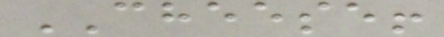CHEESE!
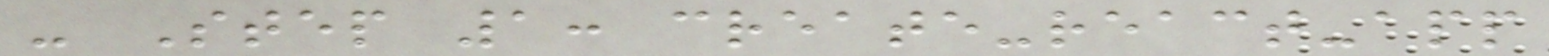- Step 1: create-react-app
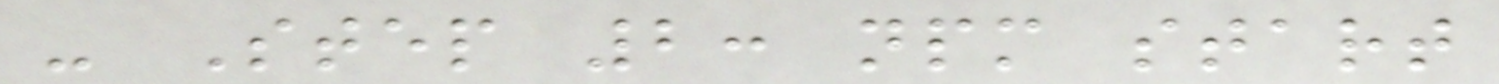- Step 2: npm start
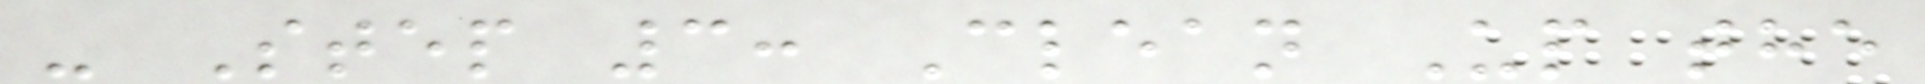- Step 3: Clean Up the
